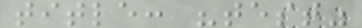title: "test"
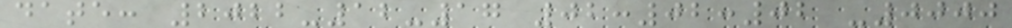date: 2022-12-17 02:02:02 -0000
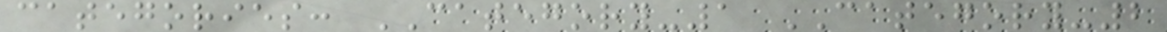categories: CATEGORY-1 CATEGORY-2
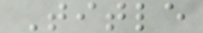Title
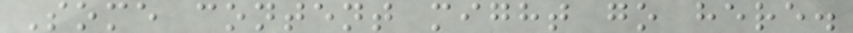Some content might go here.
